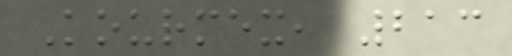Kourmex, 213
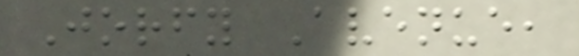Jorfy Avenue,
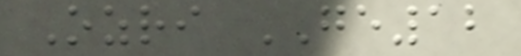Ozri GE12
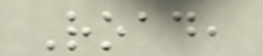Road,
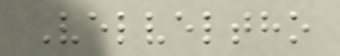Velveltho
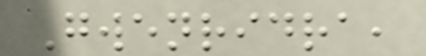Gwenridra,
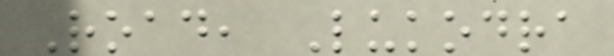Road, Lukodra
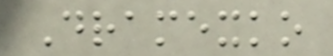Dramexko
